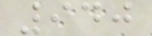940
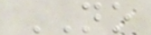NO
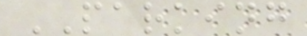PARKING
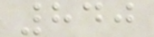840
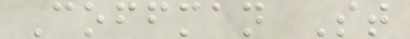Coffman St
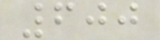600
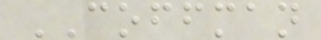COFFMAN
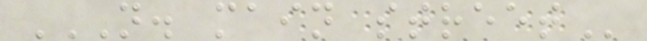N. MAIN STREET
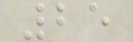25
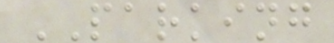PARKING
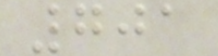701
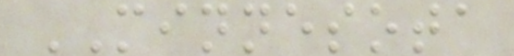MINNESOTA
